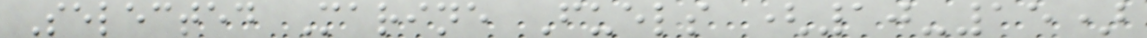Selected Marine Fuels (10-15)
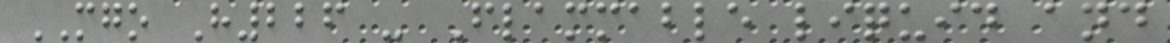MGO H226 - Flammable liquid and
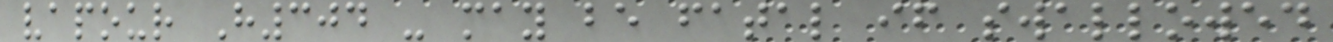vapour H304 - may be fatal if swallowed
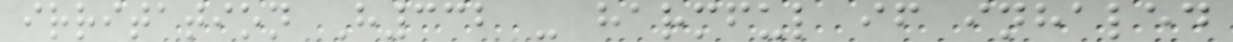irritation H332 - harmful if inhaled
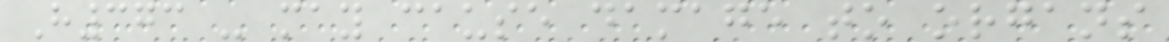H373 - may cause damage to organs
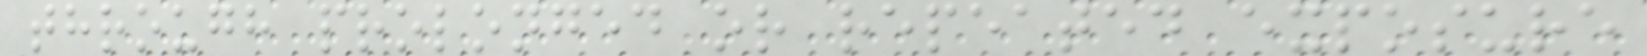through prolonged or repeated exposure
